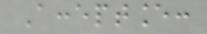Acceptance:
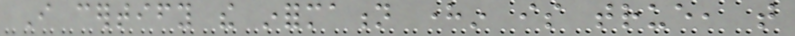I certify the information herein is true, that
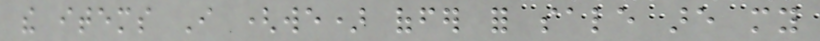the items I (we) offer for sale are my
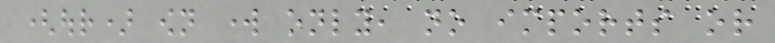(our) own work only, no imports or
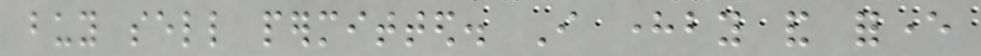buy sell permitted. I hereby and forever
